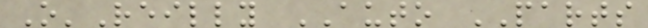O'Reilly AUTO PARTS
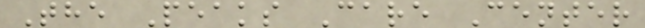The Peaks Care Center
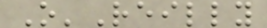O'Reilly
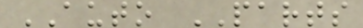AUTO PARTS
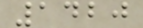1420
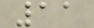11
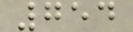754
